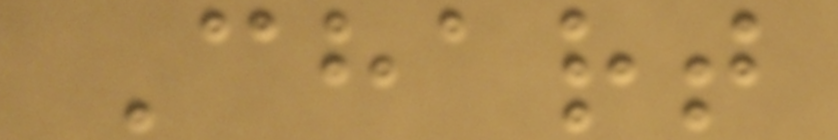Chart
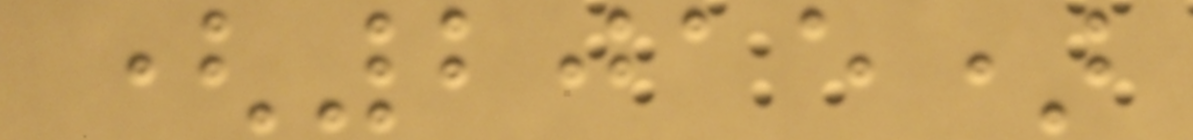(2015)
